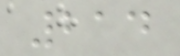214
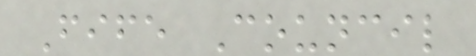Fife Council
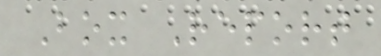Box Report
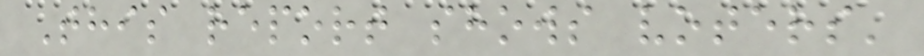This report shows voters'
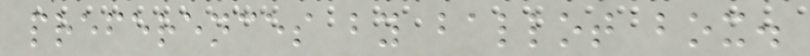preferences by ballot box.
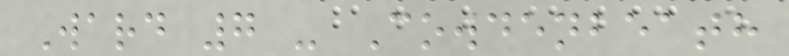Ward 7 - Cowdenbeath
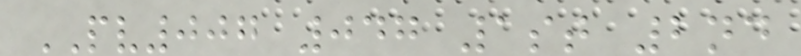PV007 047 1st 2nd
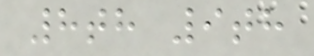8th 9th
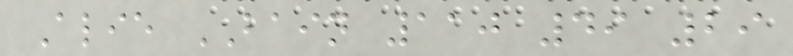Alie BAIN 110 49 29
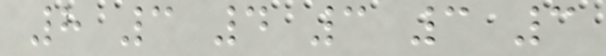8 3 4 3 3 3
